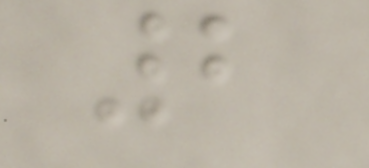2
